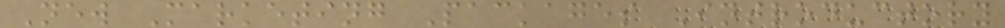New Marketing Packages Introductory
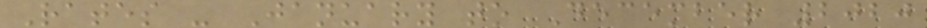Rates - January to December 2020
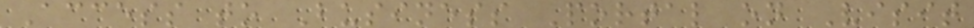Access to Business Portal on Visit
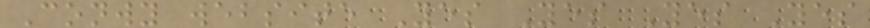Conwy website Yes Yes Yes Yes
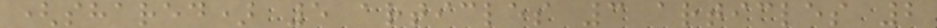(shared) 5 articles 3 articles 2
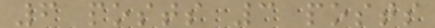6 posts 3 posts
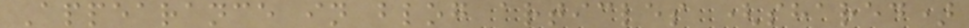Appearance in blog articles (shared)
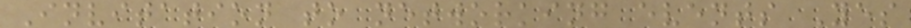Invitation to networking events Yes
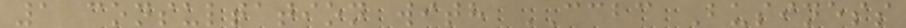1 consultation with CCBC Business
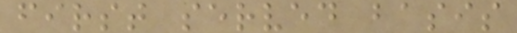first served basis
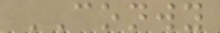CONWY
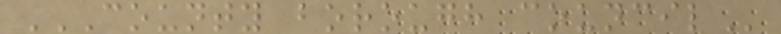COUNTY BOROUGH COUNCIL
